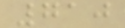710
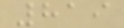819
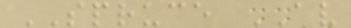SPRUCE AV
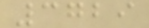3729
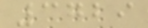3729
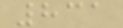831
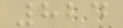824
